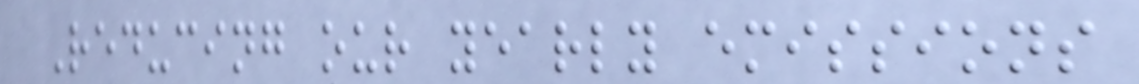Reducing our yearly emissions
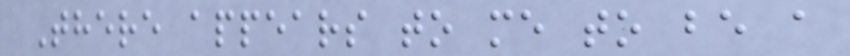There appears to me to be a
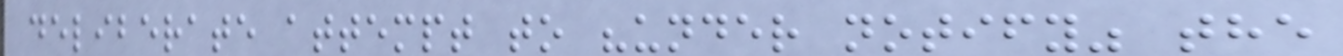deliberate attempt to "under notify" the
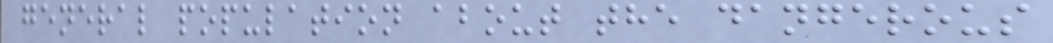general population about the dangerous
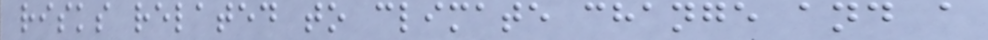risks related to climate change and a
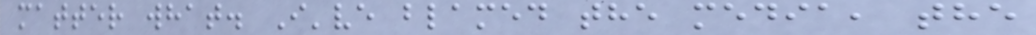matter what. I've blamed the media, the
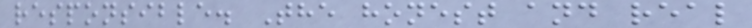responsible. The honest and real
